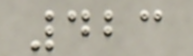423
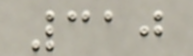310
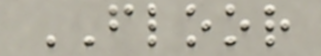FLOOR
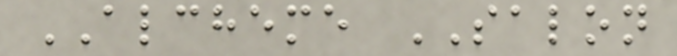ALCHEME SALON
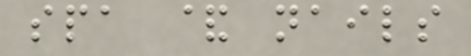spa & nails
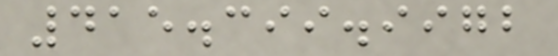415.399.9972
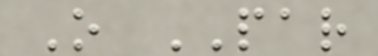O PAR
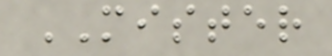MISTER
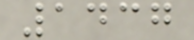1437
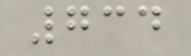734
